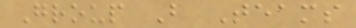Group B Teams
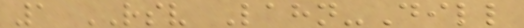1 RSV Lahn-Dill
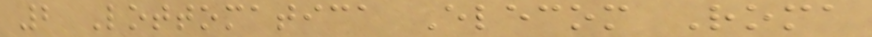2 Lottomatica Elecom Roma
